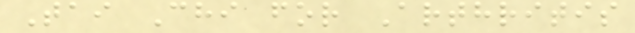Tai Chi for Arthritis
